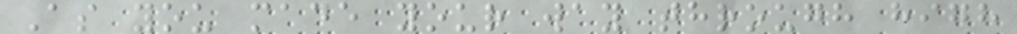As you made your way through high
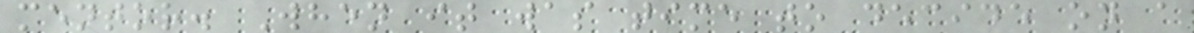mentor. When it was time to decide on a
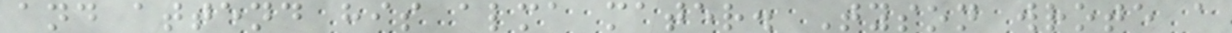and attend his alma mater. Tyson wrote a
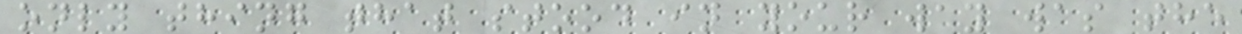only thing that stood in your way was the
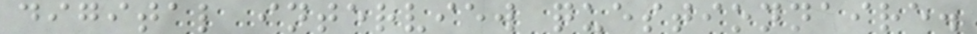digital interview questionnaire.
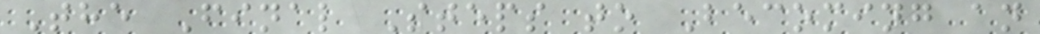The Final Steps to Becoming an
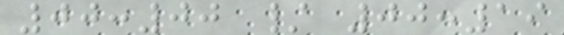00:00 / 00:19
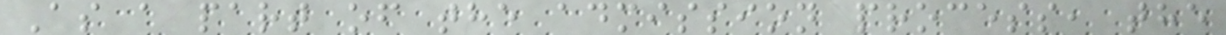As a part of the admission process, the
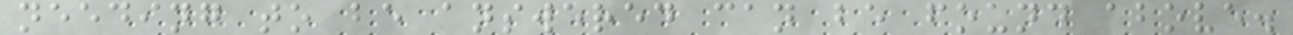needing to be answered can be found above.
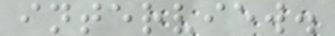interview.
